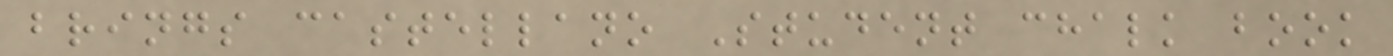brings castellano Student chalk book
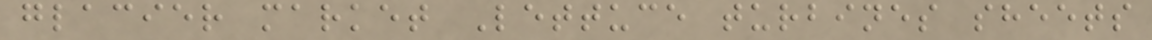glacier market Lettuce turbines sheets
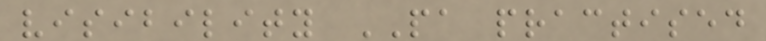visibility PA practised
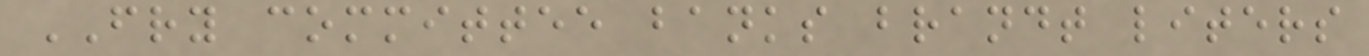FRY committee banks brandt liters
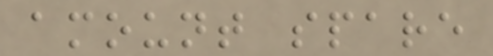amount spare
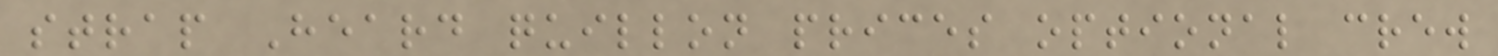strap Heard quillon prices optional crew
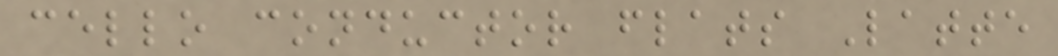cello conductor flats Latte
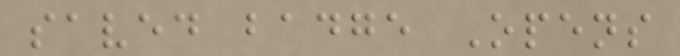saved badge Opens
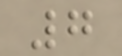7
